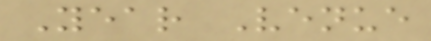Year Venue
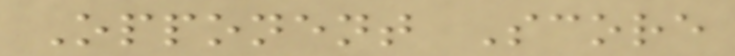Opponent Score
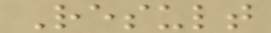Result
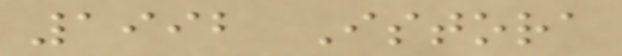1992 Istora
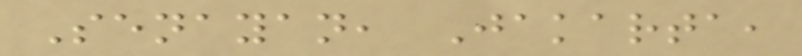Senayan, Jakarta,
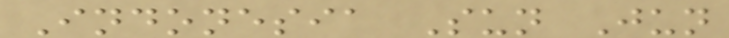Indonesia Sun Jun
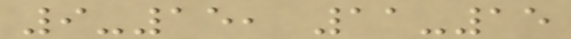9-15, 11-15
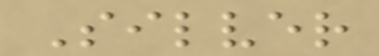Silver
